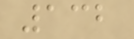132
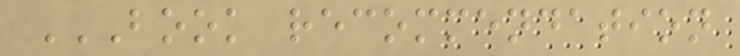BOOK RECOMMENDATION
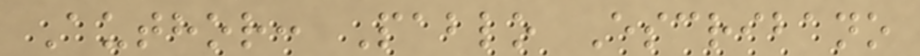Author: Pablo Escribano
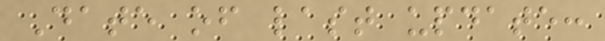Date of last update:
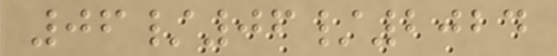06/06/2024
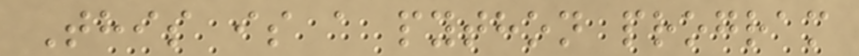This is a python program
